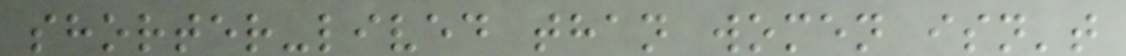shorter-lived than women isn't
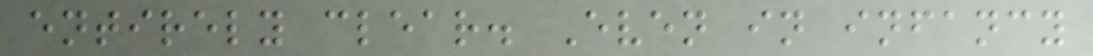entirely clear. Even in infancy
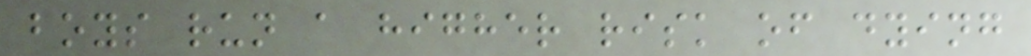boys run a higher risk of dying
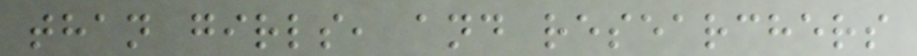than girls, and researchers
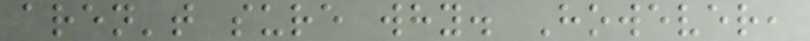aren't sure why. However,
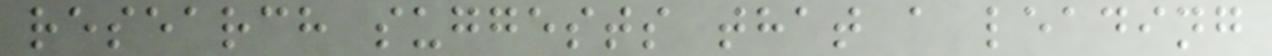research suggests that a leading
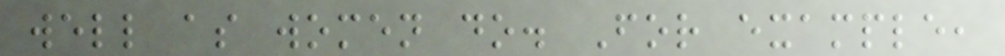well as women do. For example,
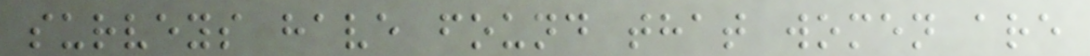surveys have found that women are
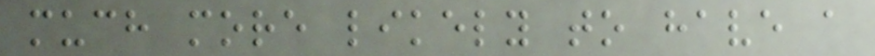much more likely to have a
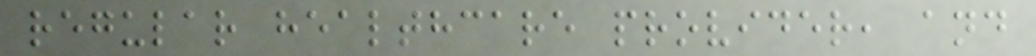regular healthcare provider, and
